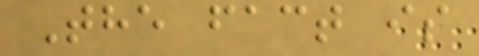The fact is
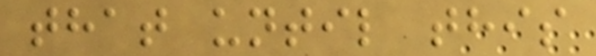that until this
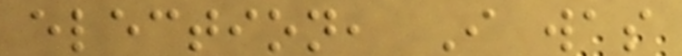election, I was
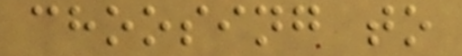choosing to
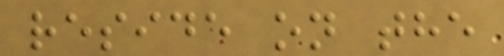reside on the
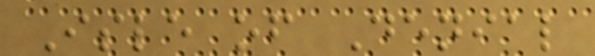Isle of Denial
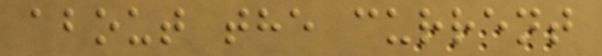about the current
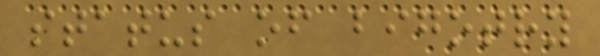status of bigotry
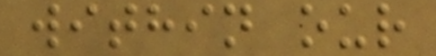within our
